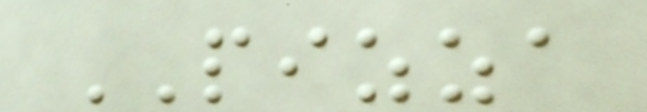PIZZA
